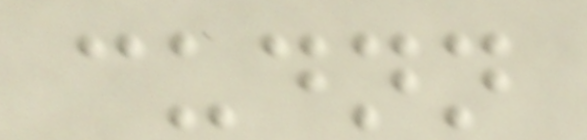cudnn
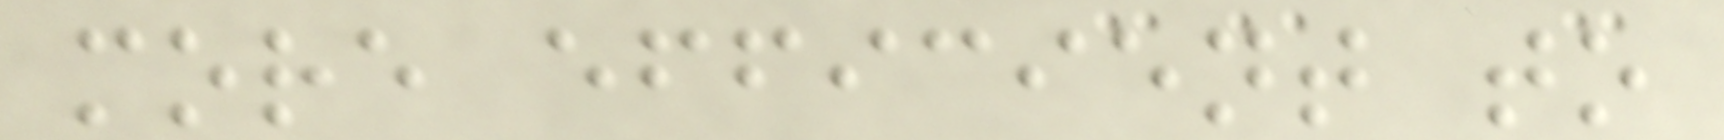more efficient to
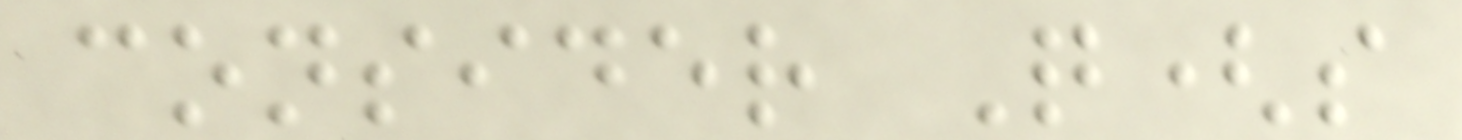consider Q(s
